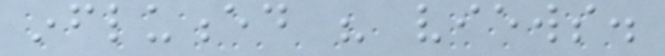influenced his views.
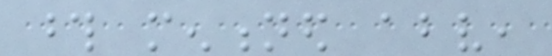those mentioned above,
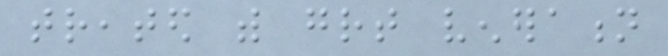treated with great veneration
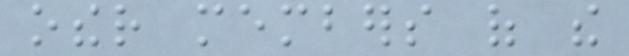other members of the
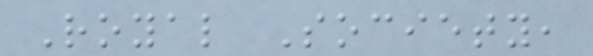Royal Society,
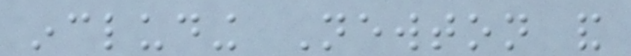including Newton and
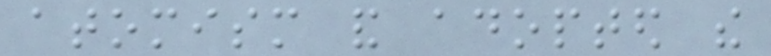atomism and adopted the
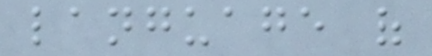language of
